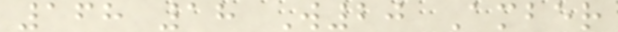168 18 W20 Amber
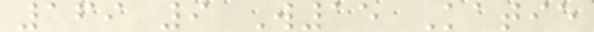169 9 W15 Katie
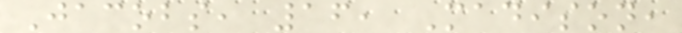Jacobs, 16, Madison,
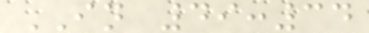IN 49:34
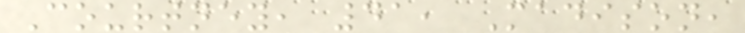Courtney, 41, Madison,
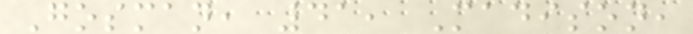Gosman, 41, Madison,
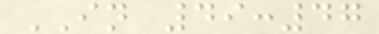IN 49:47
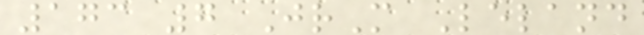173 7 JrM Leland
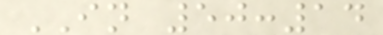IN 50:14
